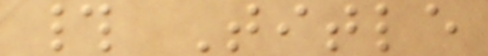# Title
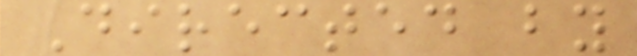Directed by
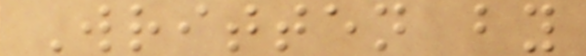Written by
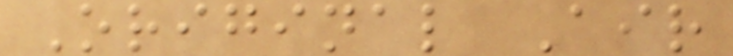Original Air
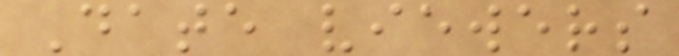Date viewers
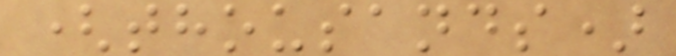(thousands)
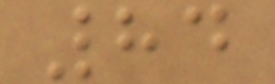84
